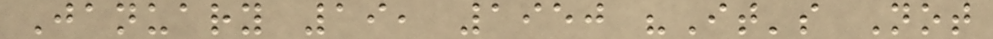January 19, 1950 "It's Not
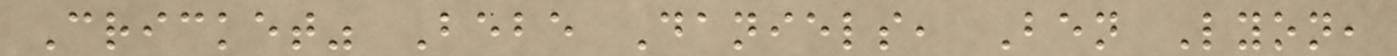Cricket" Bebe Daniels, Ben Lyon,
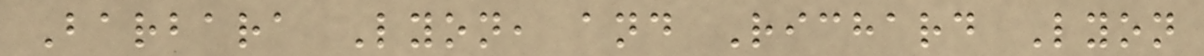Barbara Lyon, and Richard Lyon
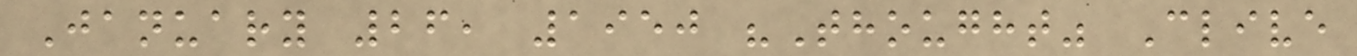January 26, 1950 "Thought" Clive
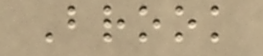Brook
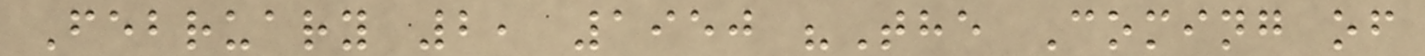February 2, 1950 "The Coming of
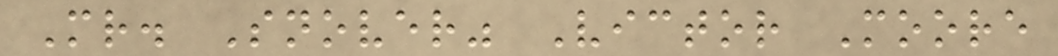Mr. Snover" Victor Moore
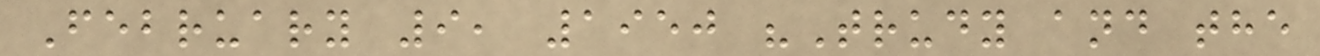February 9, 1950 "Trudy and the
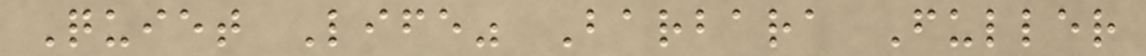Quiet Life" Barbara Fuller
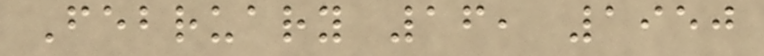February 16, 1950
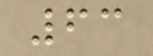63
